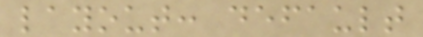layout: default
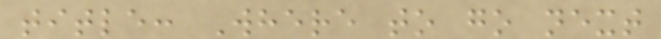title: Where to go next
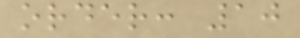order: 10
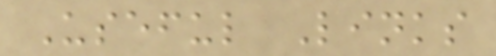Useful Links
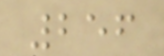256
